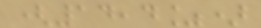(14,4%)
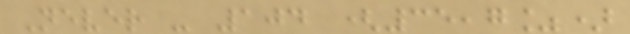Never - 104 (35,7%)
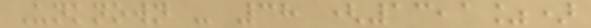Unknown - 38 (13,1%)
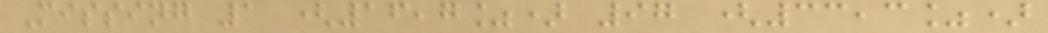Missing 1 (16,7%) 97 (33,3%)
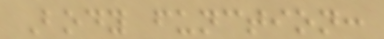Body function:
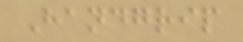Handgrip
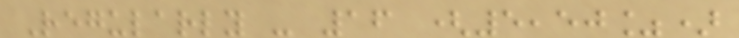Regularly - 16 (5,50%)
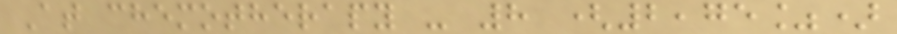At chemotherapy - 8 (2,75%)
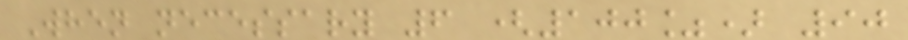When necessary 6 (100%) 90
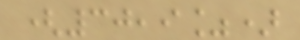(30,9%)
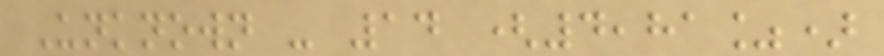Unknown - 14 (4,81%)
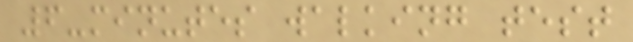6-minutes walking test
